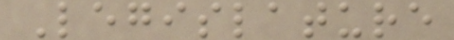Legislature
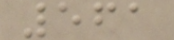561
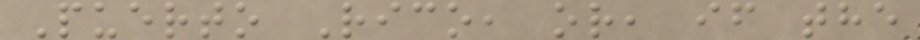Puerto Rico, or, if the
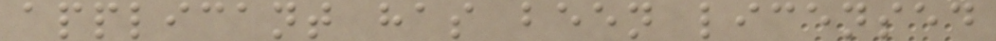applicant has been licensed
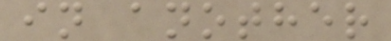in another
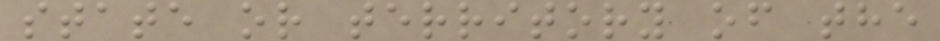state or territory of the
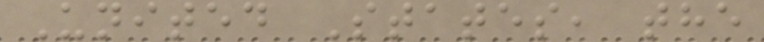United States, the
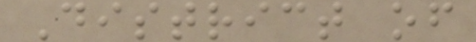District of
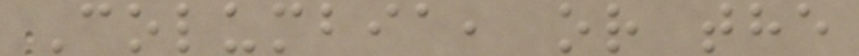Columbia, or the
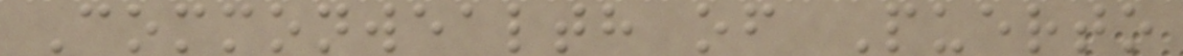Commonwealth of Puerto
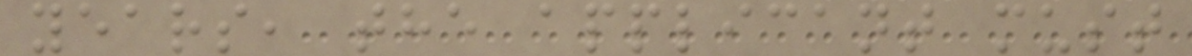years, the applicant must
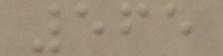565
